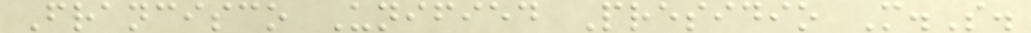Francisco Unified Presidio M.S.
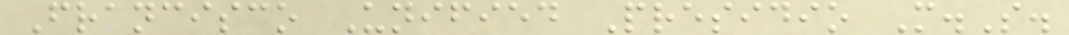Francisco Unified Presidio M.S.
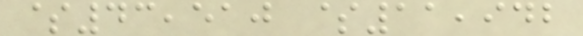$43,510 $11,942
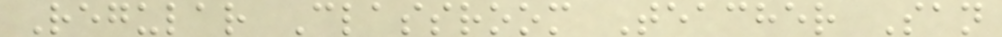Regular Classroom Teacher San
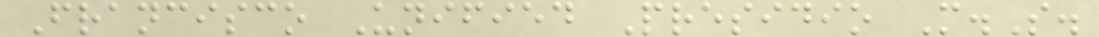Francisco Unified Presidio M.S.
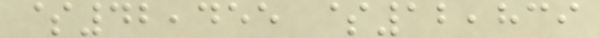$42,455 $12,839
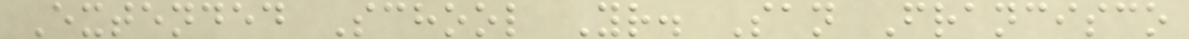Extended School Yr. San Francisco
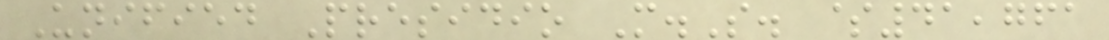Unified Presidio M.S. $41,761
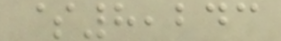$8,243
